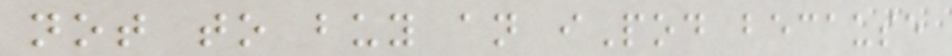not to buy an iPod because
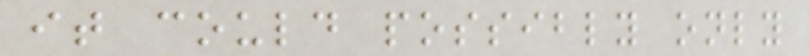it could possibly only
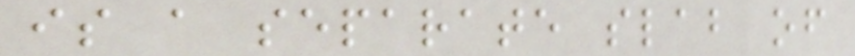is a separate slab of
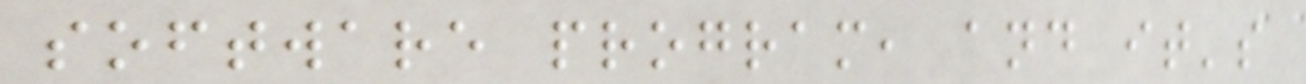software program, and it's
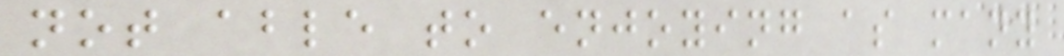not able to enjoying as many
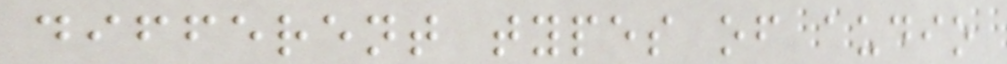different types of audio
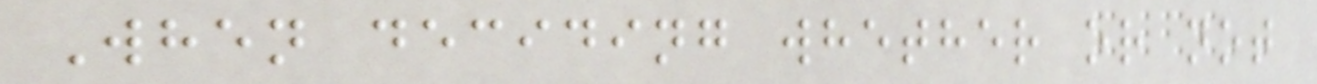When deciding whether or not
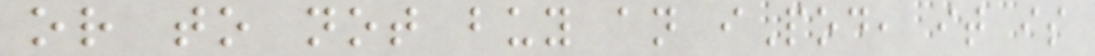or to not buy an iPod, it is
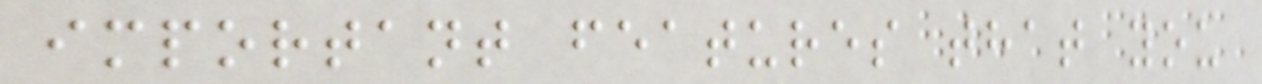important features that you
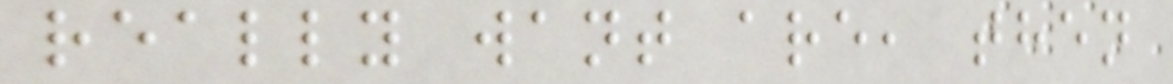really want are, then
